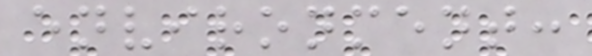environment:
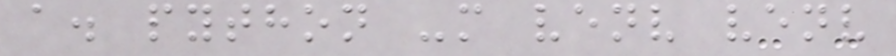a. python -m venv venv
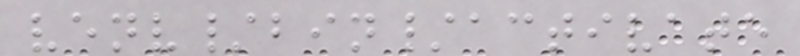venv/bin/activate
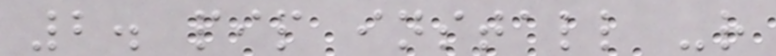2. pip install -r
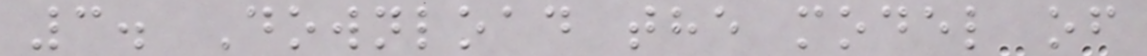3. Download the model of
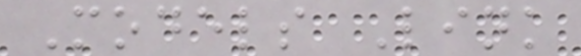Models Link
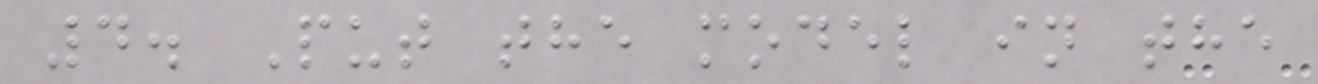4. Put the model in the
